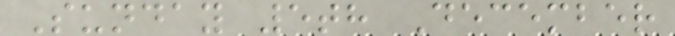Sunday 5th December
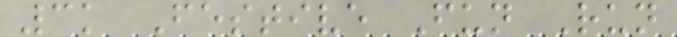3k Festive Fun Run
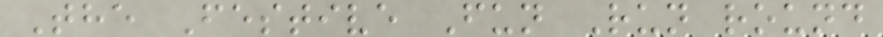The Festive Fun Run round
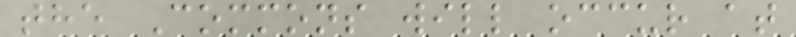the Commons will occur at
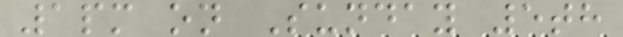1pm on Sunday 5th
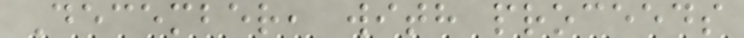December, with proceeds
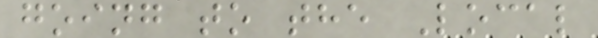going to the Local
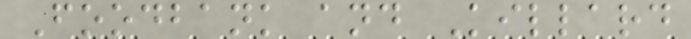Foodbank and Killard
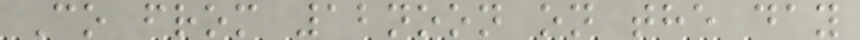Co from 12noon on the day
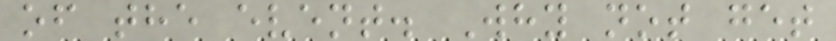of the event. Why not get
